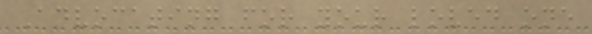Advocating for your loved one
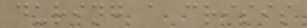during a crisis
